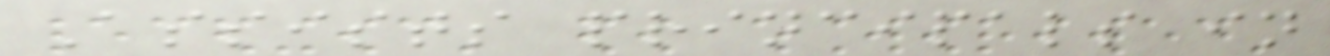Assists principals in
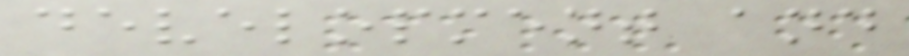development and
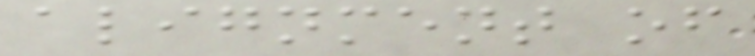alignment of
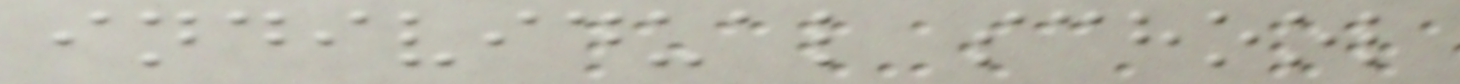individual school
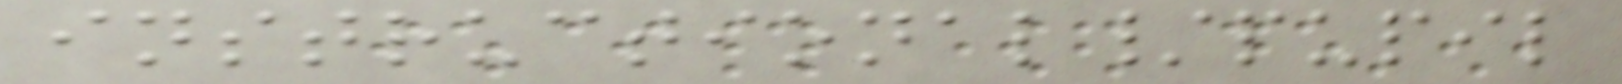instructional/pupil
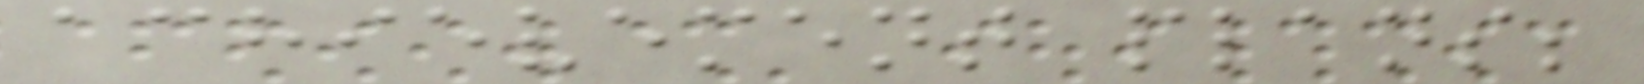achievement plans;
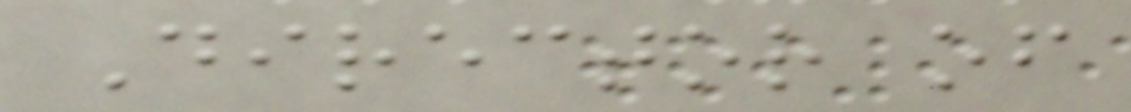Director of
